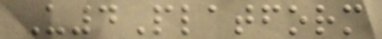U4Platform
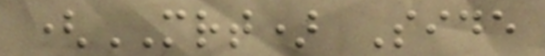(MRT) Side
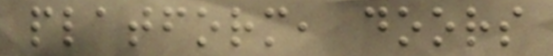platform, doors
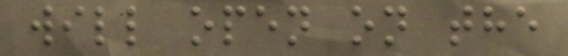will open on the
